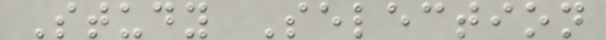Study Selection
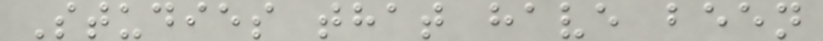Studies that have been
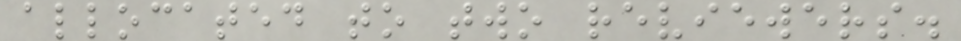allocated to two reviewers.
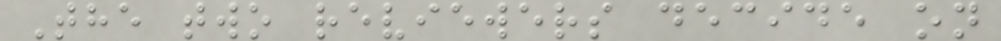The two reviewers decide on
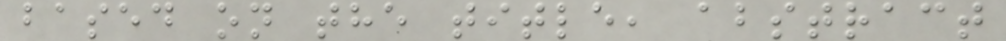based on the title, abstract
